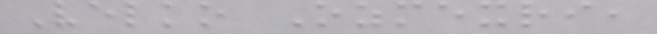Velko Ozmexri,
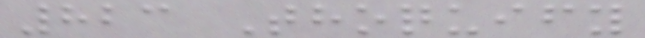823 Thoquify
